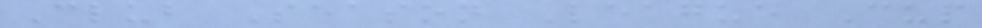Club Season League Cup
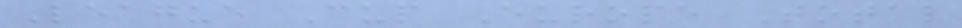League Cup Europe Total
